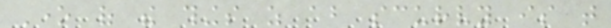One of the things as about scurvy is that
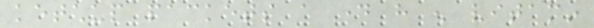ketchup packets a day have enough vitamin
